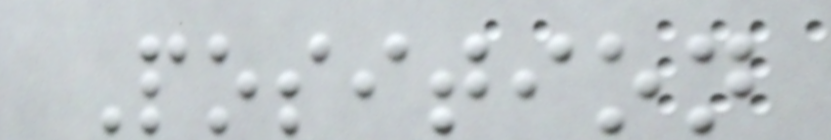Position
